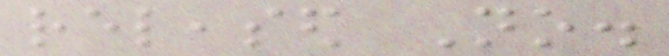released No.
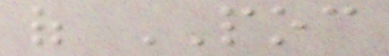of POC
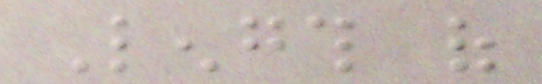Length of
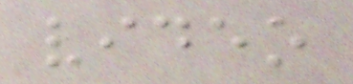video
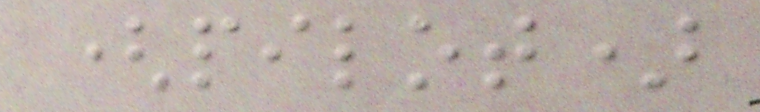(pilot)
